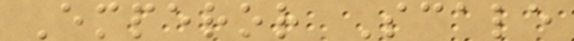Emperor Scale
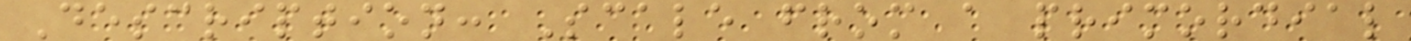Description: Scale from a primordial
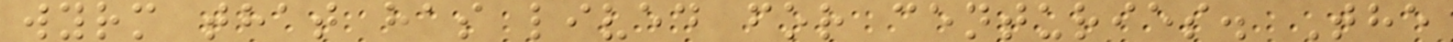wyrm that has lived for centuries. The
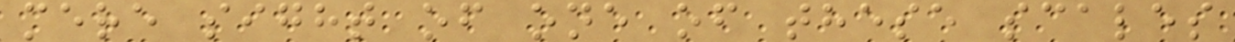mere sight of one of these scales
